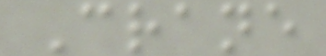Crane
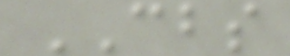CBS
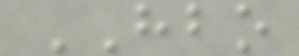HBO
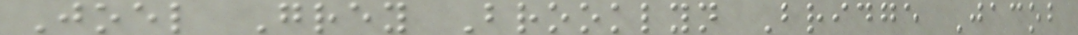Joel Grey Brooklyn Bridge Jacob
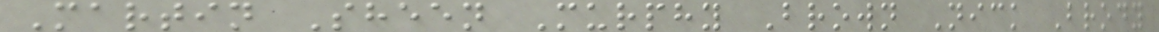Martin Sheen Murphy Brown Nick Brody
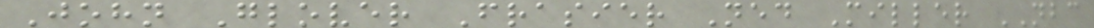John Glover Frasier Ned Miller NBC
